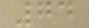74
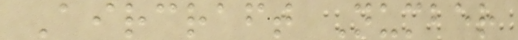Aircraft Number
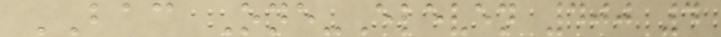BAC One-Eleven 400 4
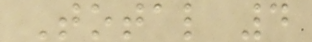Total 4
